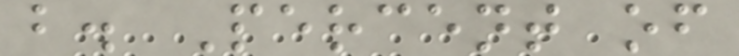b. Percent of
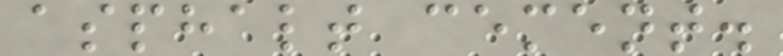asphalt cement.
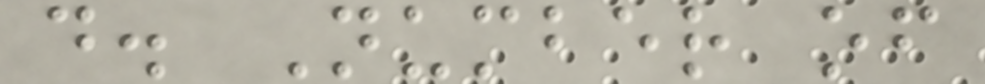d. Number of
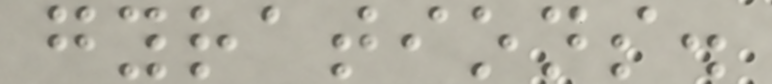gyrations.
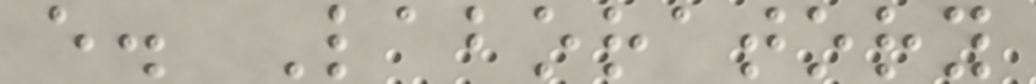e. Laboratory
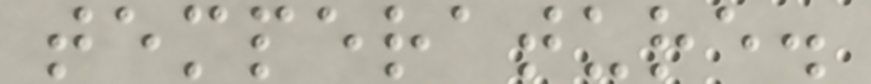temperature.
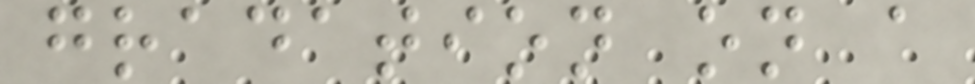gradation on a
